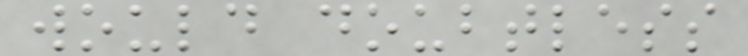would doubtless
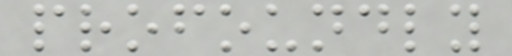profoundly
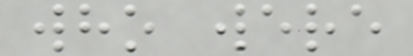who were
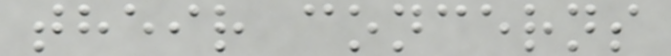their concerns
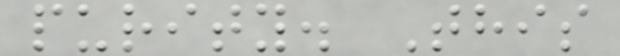purity. This
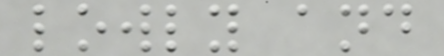lowly and
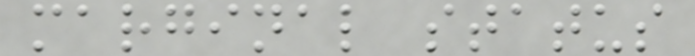marginal status
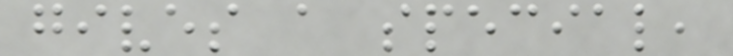gives a special,
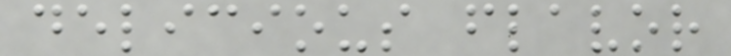delicious flavor
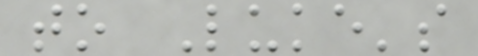to Luke's
